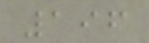196
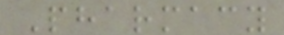Pharmacy
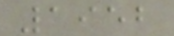1952
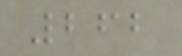262
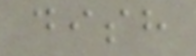dish
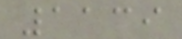1139
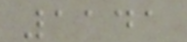1141
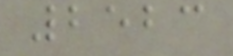2523
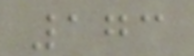173
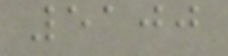5100
